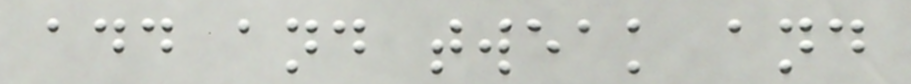add and tweak and
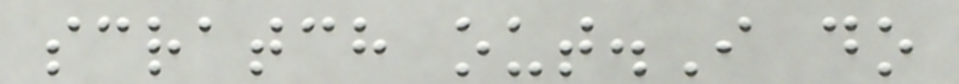scratch out.I do
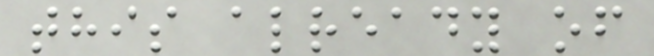this already of
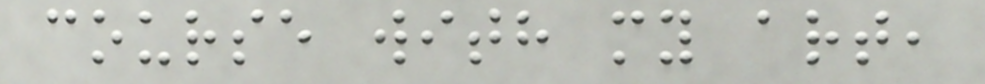course with my art,
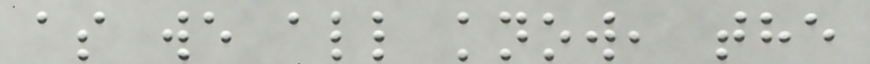as we all know, the
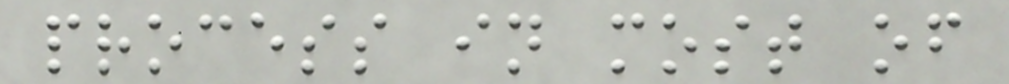process in most of
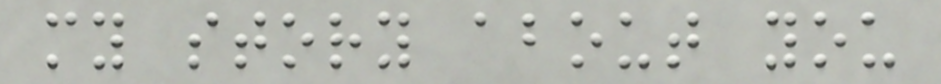my story about you
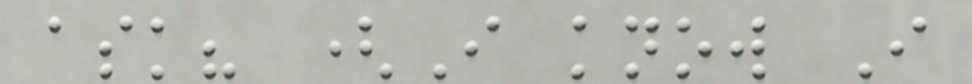ask? (I know I
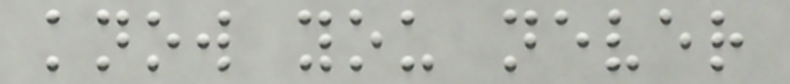know you never
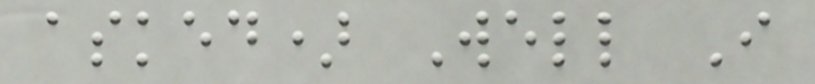asked) Well I
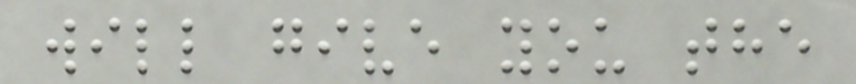will give you the
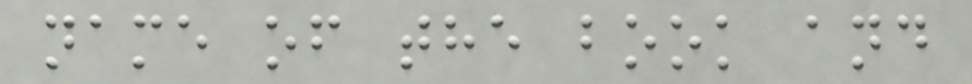name of the book and
